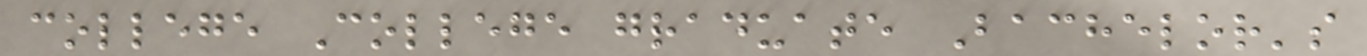college College graduate Bachelor's
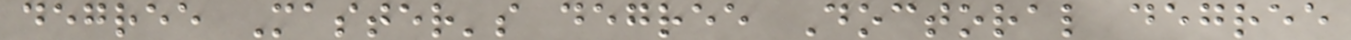degree Master's degree Doctoral degree
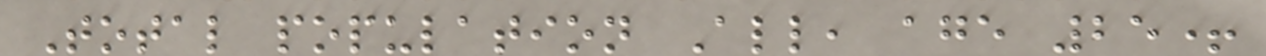Total population All, age 25+
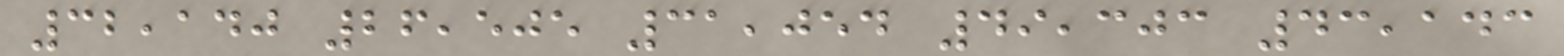32,140 26,505 31,054 49,303 43,143
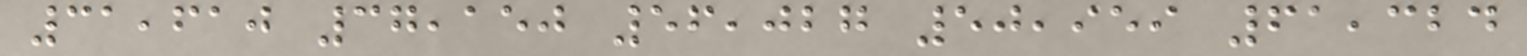31,610 37,150 56,027 50,959 61,324
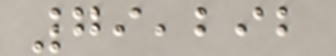79,292
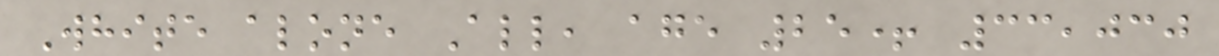White alone All, age 25+ 33,030
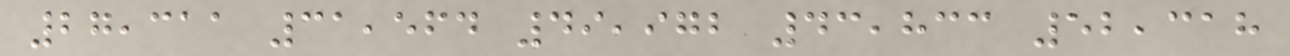27,311 31,564 49,972 43,833 52,318
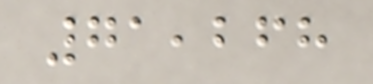71,268
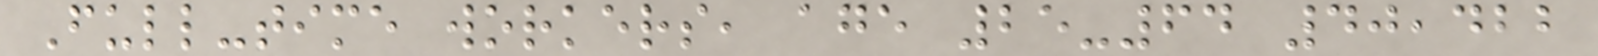Full-time workers, age 25-64 40,422
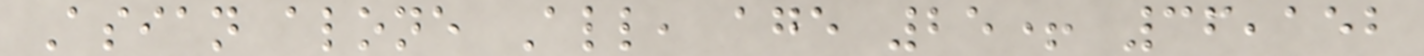Asian alone All, age 25+ 36,152
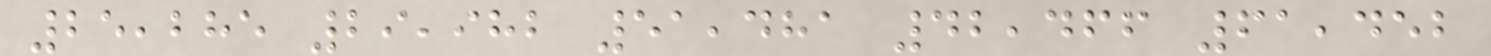25,285 29,982 51,481 42,466 61,452
